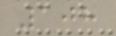108
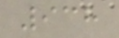938
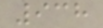938
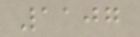1107
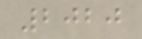2020
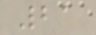21
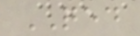QED
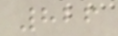826
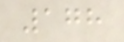178
